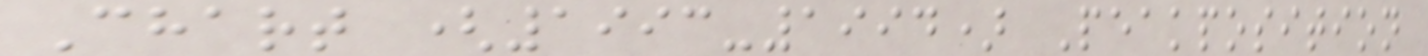Chart (1993-1994) Peakposition
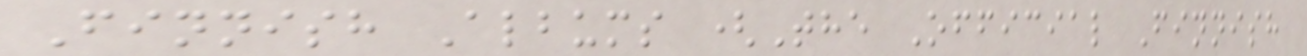Finnish Albums (The Official Finnish
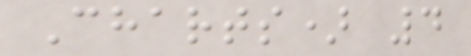Charts) 4
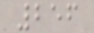256
